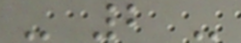- 2 -
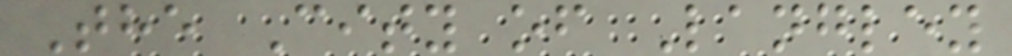The City of Langley
